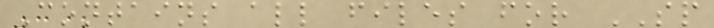Contains all files for SP
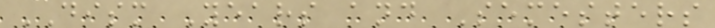DISM Years and Semesters
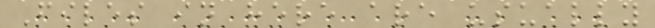Files in here are usually
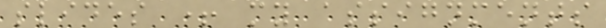slides + my assignments
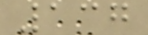137
